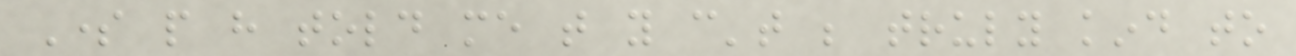Some people have told me that you can't be truly kind to
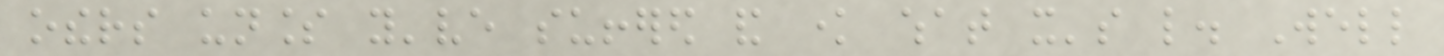others unless you've suffered and know what it's like. Well
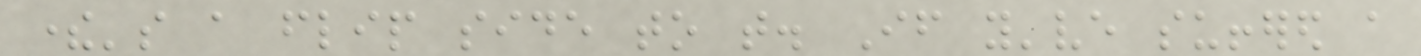there's a flip side to that. If you've suffered a
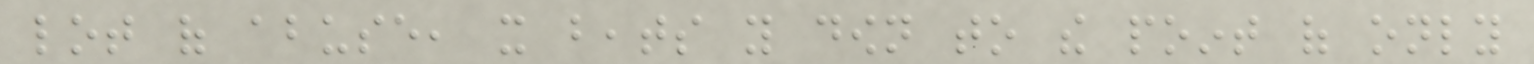lot of abuse, it beats you down to the point of only
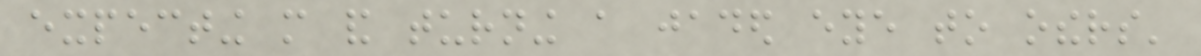expecting more and turning a jaded eye to others'
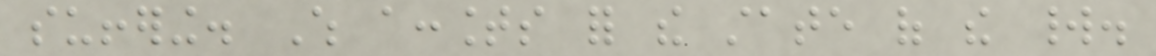suffering. Which accounts for the state of the world.
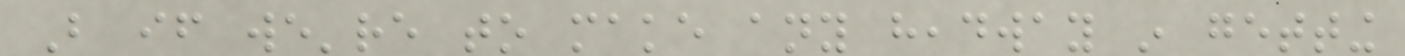But if we're to make any headway in getting
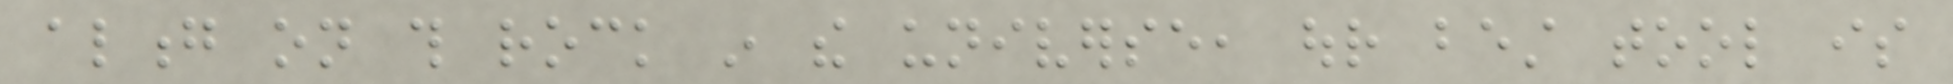along on this rock in the universe, our best tool is
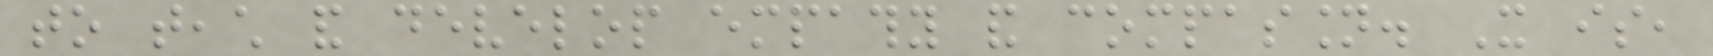to teach and develop empathy and compassion. It is,
